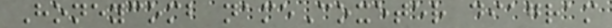Honeycomb nameCoxeter diagram
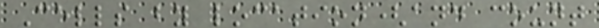Cells by location(and count
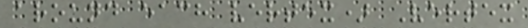around each vertex) Vertex
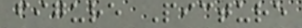figure Picture
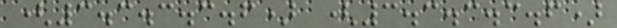(3.3.3.3.6) (3.3.3.3.6)
